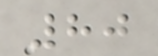80
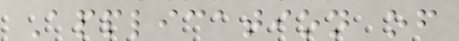Application of
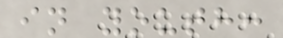in youth:
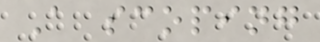A scoping
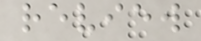review
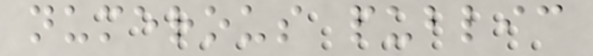numerous public
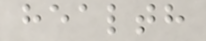health
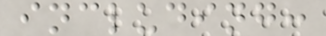including:
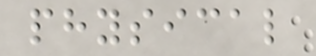physical
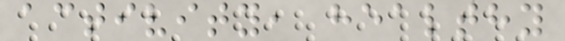activity, healthy
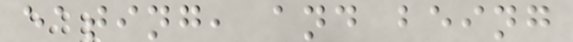eating, and being
